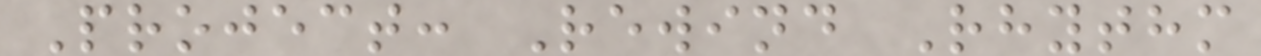Project: Rewind Rhythm
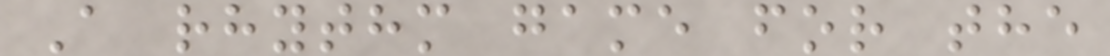A rhythm game for the
